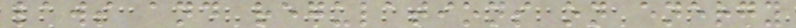laws and regulations on energy
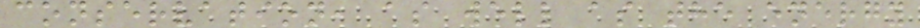conservation, as well as the energy
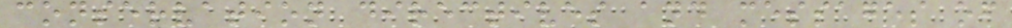conservation directives and messages of
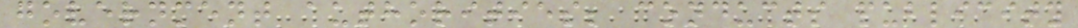government authorities; conducts publicity
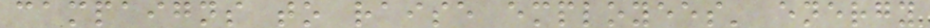campaigns to raise employees' energy
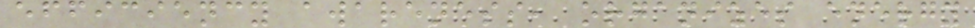efficiency awareness, organizes energy
